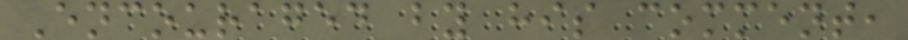Encouraged by his comment,
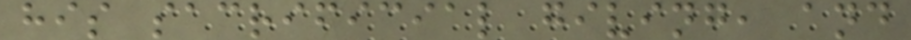his sacrificial giving, and
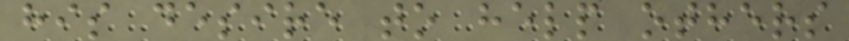his desire to help others
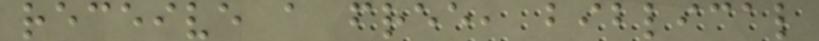receive a free, biblical
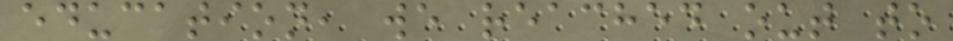education, we reached out to
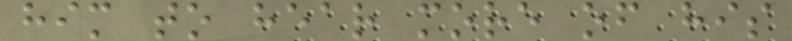him to hear more of his
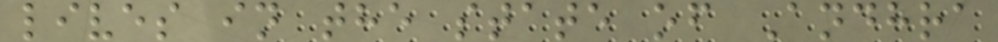lives in the state of Andhra
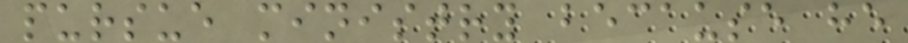pursue ministry because he
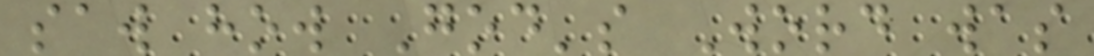saw how God's Word was
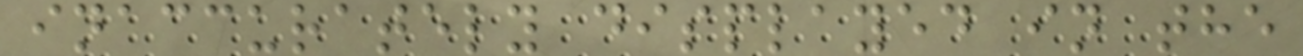inaccurately displayed in the
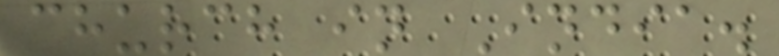church in India.
